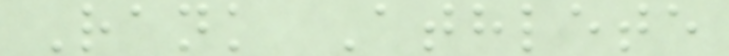Rank Athlete
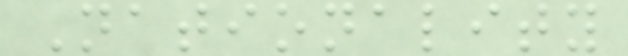Nationality
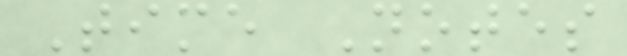Time Notes
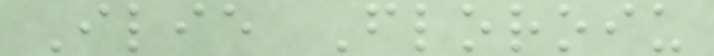Ilie Floroiu
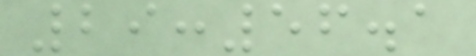29:56.1
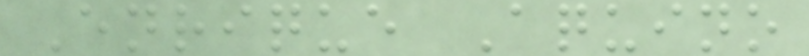Enrique Aquino
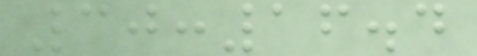30:16.4
